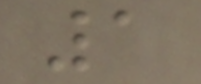1
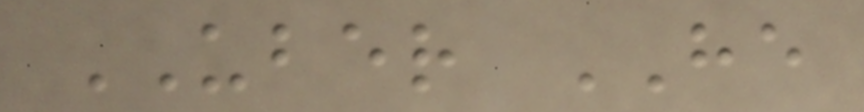UBER HE
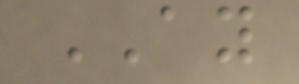AY
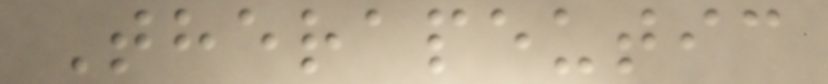Therapeutic
